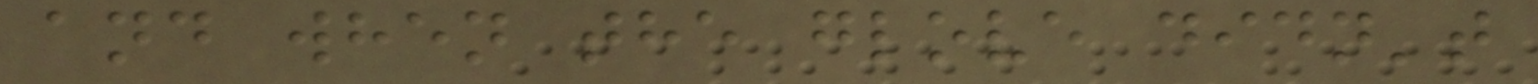and when the glove didn't
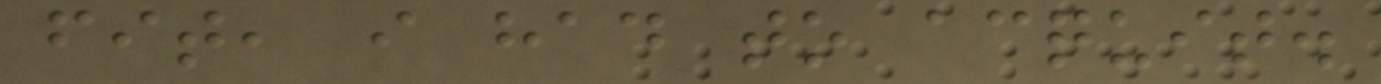fit, i had to acquit.
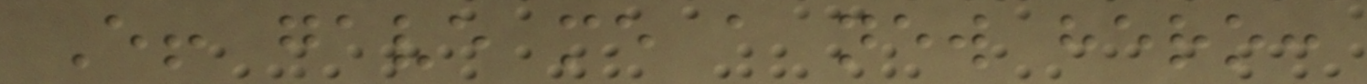E! gave me a new hero:
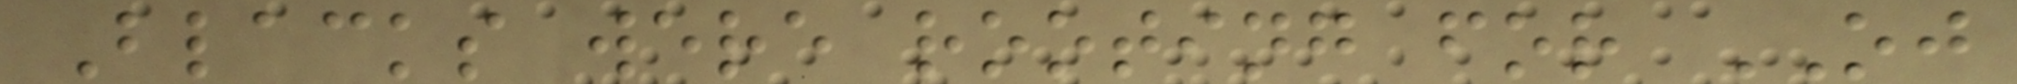Blacks were rooting for OJ
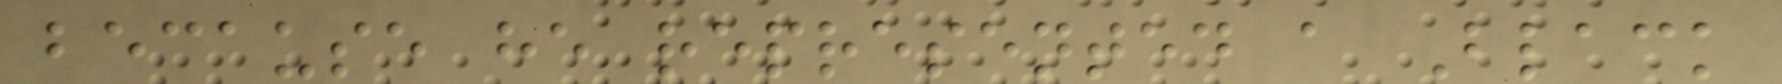because he represented a Black
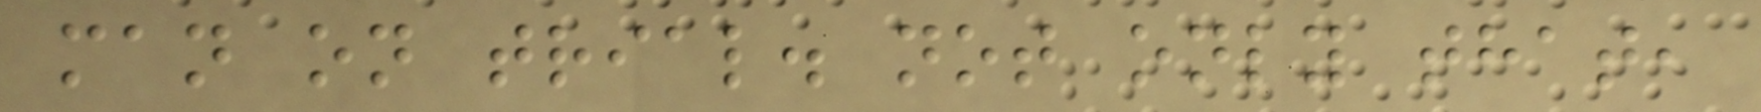man on trial. not only that,
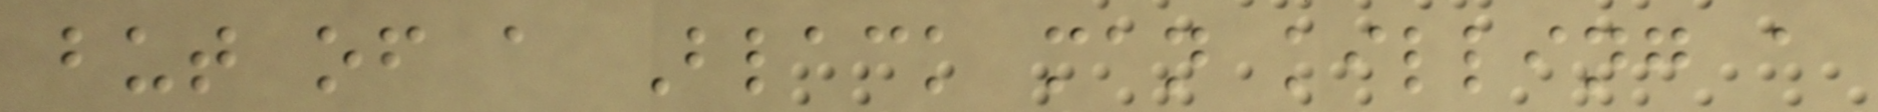but of a Black man killing a
